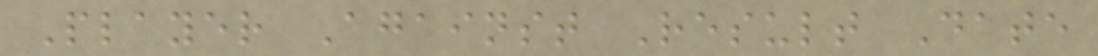Player Against Result Date
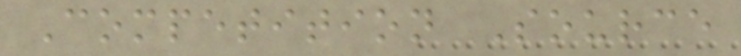Competition Source
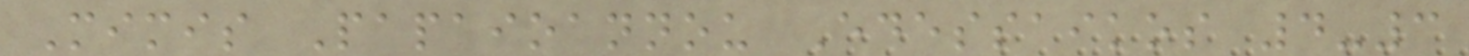Mimis Papaioannou Edessaikos 4-3
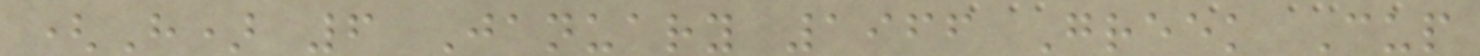(H) 6 January 1966 Greek Cup
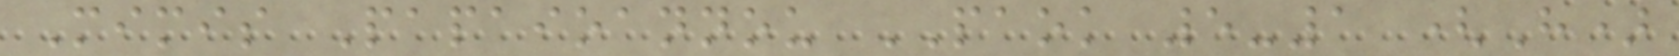Mimis Papaioannou PAOK 5-1 (H)
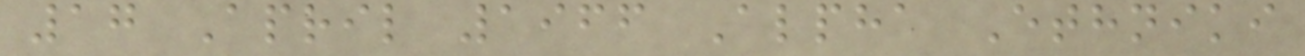17 April 1966 Alpha Ethniki
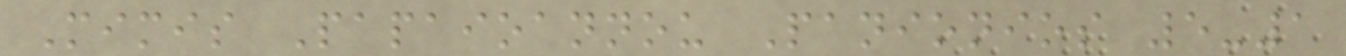Mimis Papaioannou Panionios 5-1
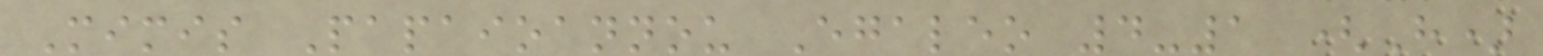Mimis Papaioannou Egaleo 4-1 (H)
